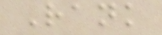Rank
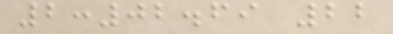2:02.69 22
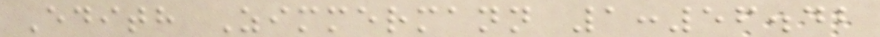Edith Zimmermann 1:56.42
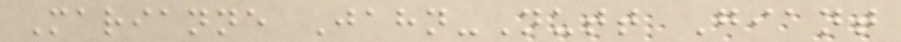Marianne Jahn-Nutt Giant
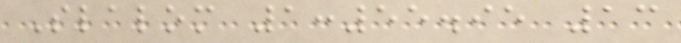Slalom 1:55.95 13
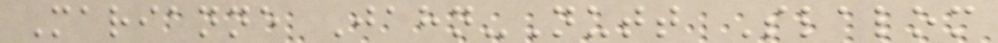Marianne Jahn-Nutt Slalom
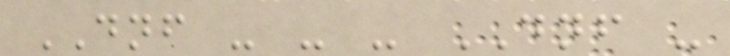DNF - - - DNF -
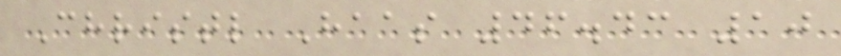Christl Haas 46.43 10
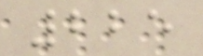225
